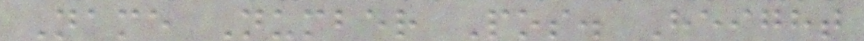Name Number Pos. Height
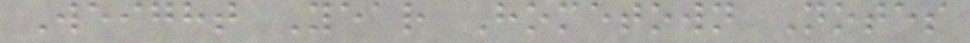Weight Year Hometown Notes
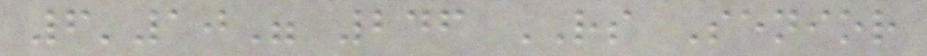6'10" 246 RS Senior
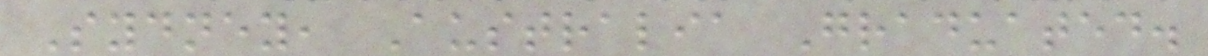Sydney, Australia Graduated.
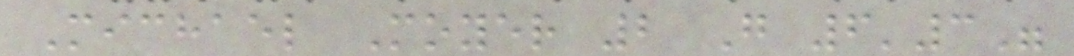Michael Moyer 2 G 6'3"
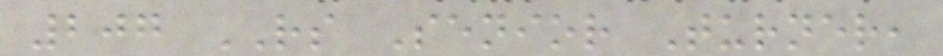207 RS Senior Turner,
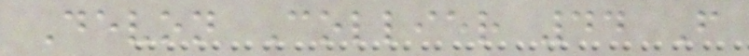Devon Collier 44 F
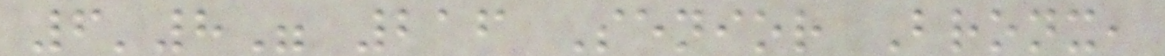6'8" 216 Senior Bronx,
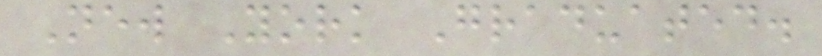New York Graduated.
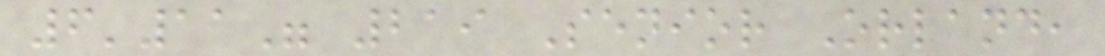6'11" 219 Senior Orland,
